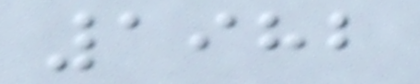1982
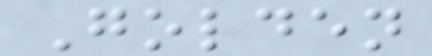Golden
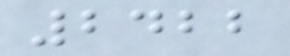2422
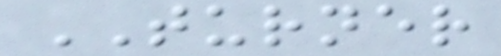TURNER
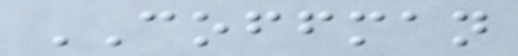COFFMAN
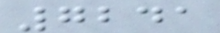7241
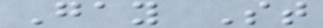Gay St
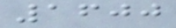1600
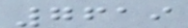7619
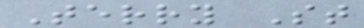Terry St
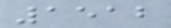1512
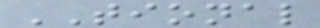TIONAL
